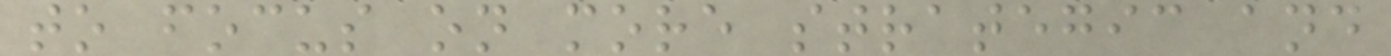to focus on more strategic and
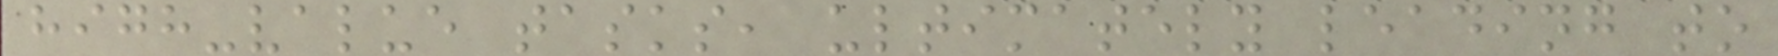high-value tasks, ultimately leading to
